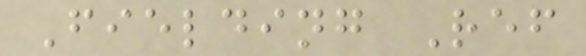Fielding Ref
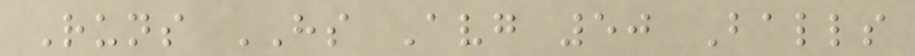Runs HS Avg 50 Balls
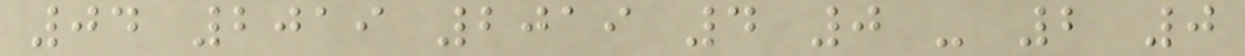04 2019 2019 4 0 - 2 0
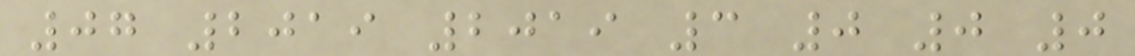07 2019 2019 3 0 0 0
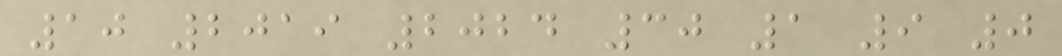10 2019 2024 30 1 9 0
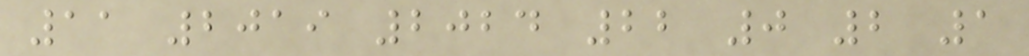11 2019 2024 22 0 2 1
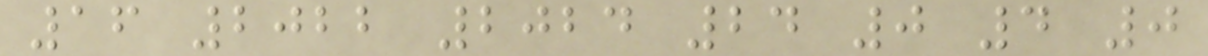16 2022 2024 24 0 4 0
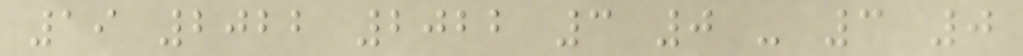19 2022 2022 3 0 - 3 0
